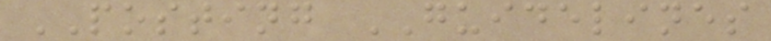POSTING GUIDELINES
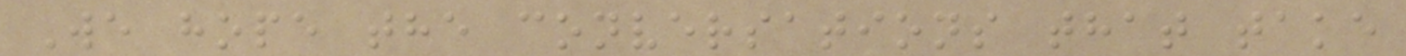We hope the conversations that take
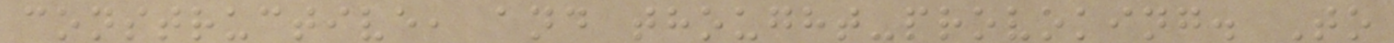constructive, and thought-provoking. To
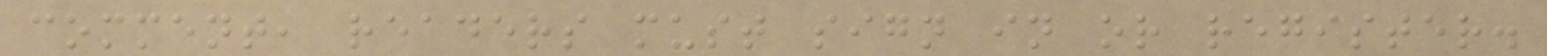comment, readers must sign in or register.
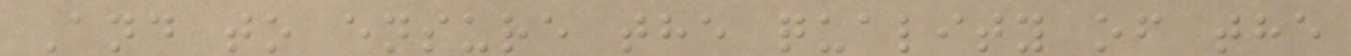And to ensure the quality of the
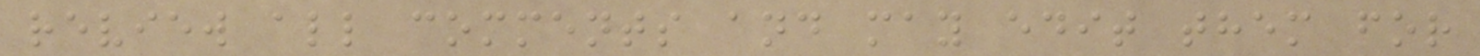review all comments and may edit them for
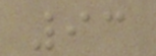93
